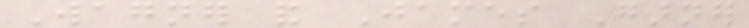Wagner and James Garner
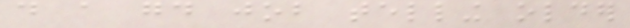do a good job telling older
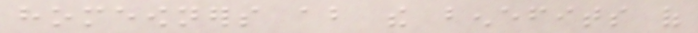homeowners about the benefits of
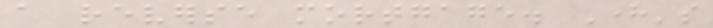a reverse mortgage. Here's
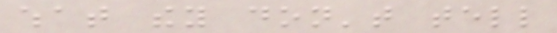what they don't tell
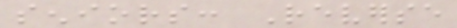seniors: Reverse
